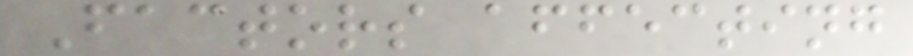Factors affecting
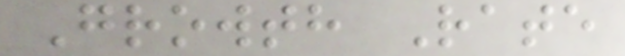Growth Rate
